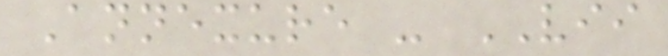Annexure - VII
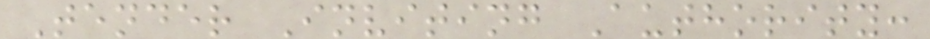Tender Inviting Authority:
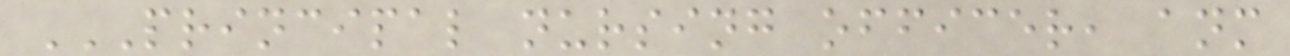PRINCIPAL NURSING OFFICER, ANM
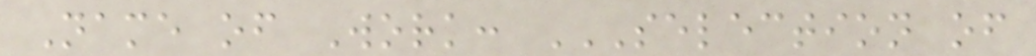Name of Work: SELECTION OF
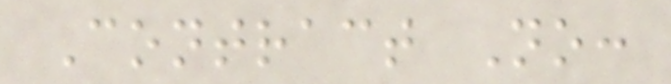Contract No:
